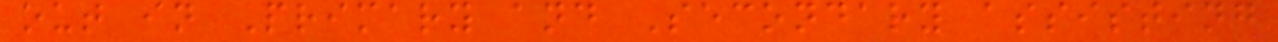out in Primary and Secondary assisting
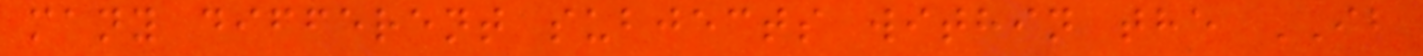many different subjects within the IB
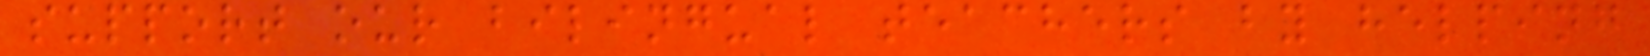support our bilingual teachers by helping
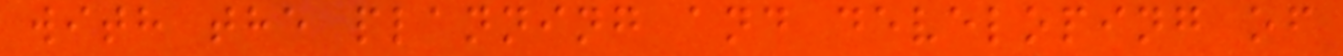with the planning and developing of
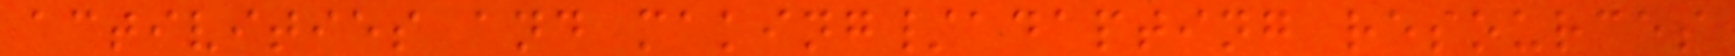activities and making/adapting resources
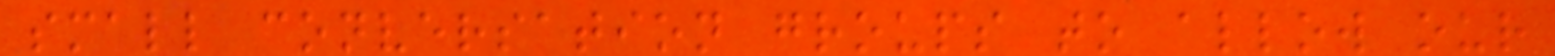small conversation groups to allow our
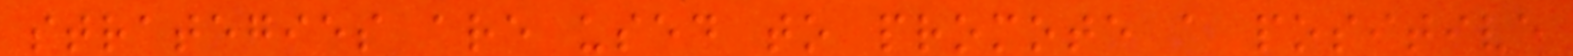strategies are used to promote a positive
